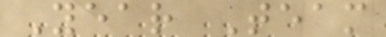Year Team
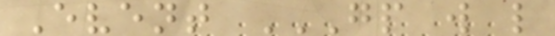Event GP W L
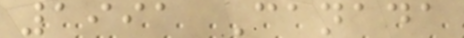1991 Canada
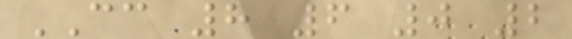CC 8 6 0 2
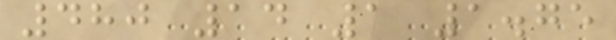480 14 1 1.75
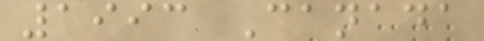1993 Canada
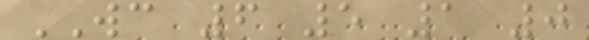WC 6 5 1 0
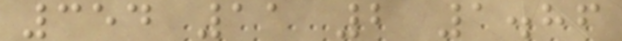354 11 2 1.86
